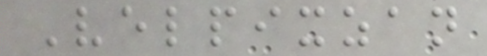Velpixzan
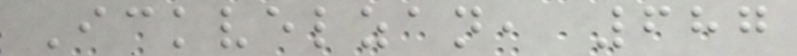Ickvelzan, 687
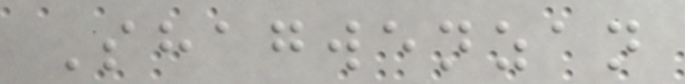Shagwenzan
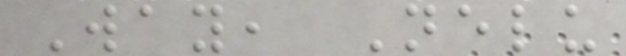Way, Nelu
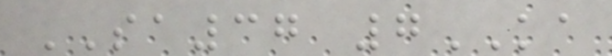SA37 7KA
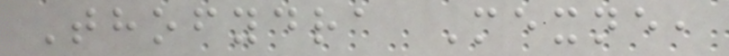Thofydra Mexne,
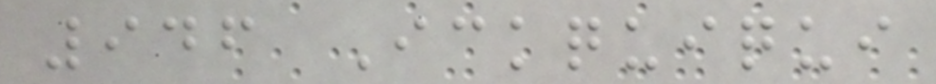946 Ickquiqui
